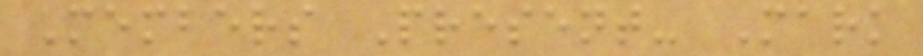Members Present- Mark
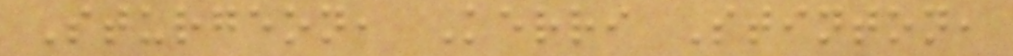Sturgeon, Kerri Stinton,
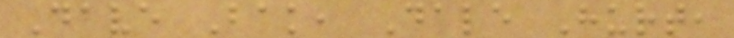Dave Bak, Dale Hurt,
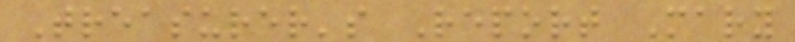Treasurer's Report Mary
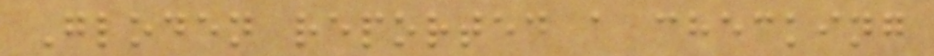Gloden reported a checking
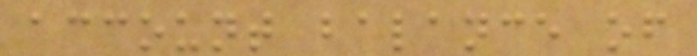account balance of
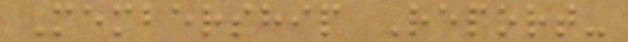Membership Report-
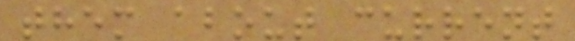them about current
